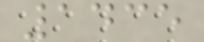1435
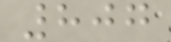807
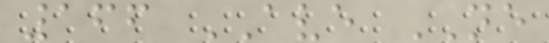166 AVE NE
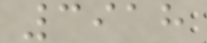3918
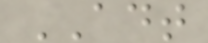ADT
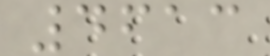4613
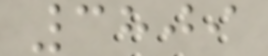3809
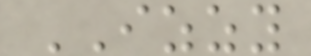IZZY
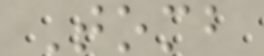Tomb
